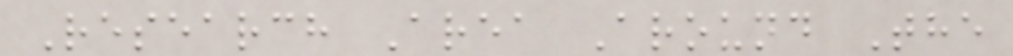Research Area Around The
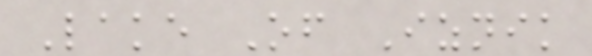Lake Of Iznik
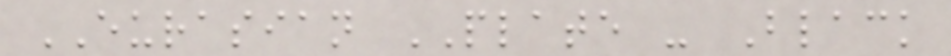EURASIAN PLATE - Black
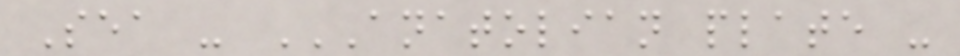Sea - ANATOLIAN PLATE -
